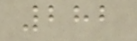282
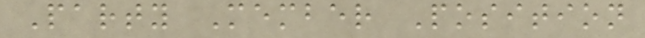Party Member Position
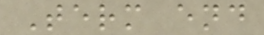Term end
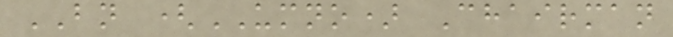BN (UMNO) Chairman
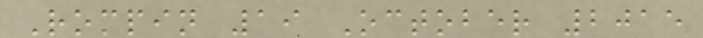Rompin 19 October 2015
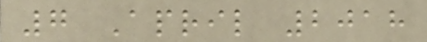7 April 2018
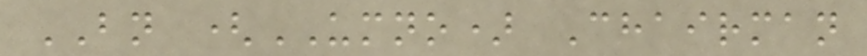BN (UMNO) Chairman
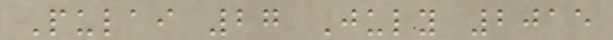Pulai 27 July 2015
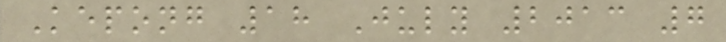Kepong 18 July 2013 7
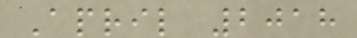April 2018
